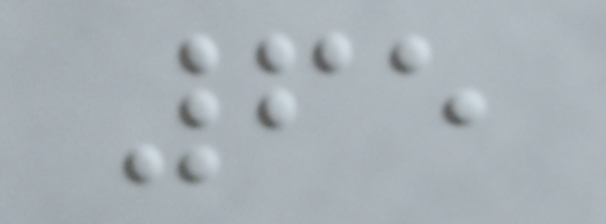65
